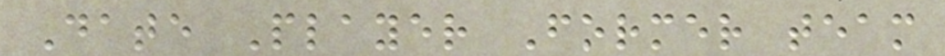Date Player Former team
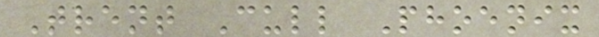Trent Cull Phoenix
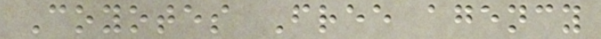Coyotes Free agency
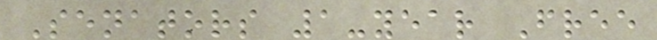Senators 1-year Free
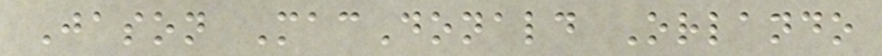Jason MacDonald Orlando
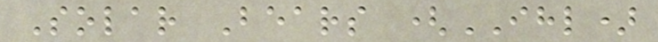Solar Bears (IHL)
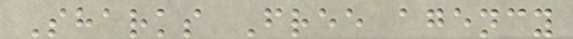Sharks Free agency
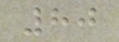80
